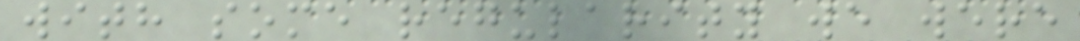with some regularity we were
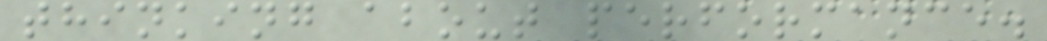thinking about performance.
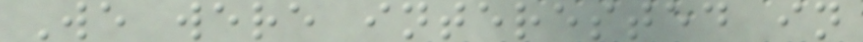We were interested in
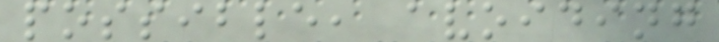possible, avoiding
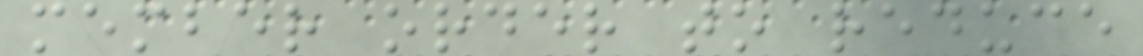member order to reduce
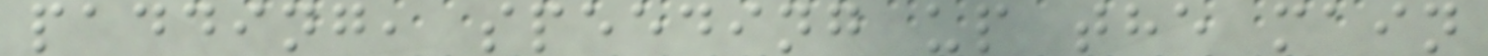padding, speeding up the main
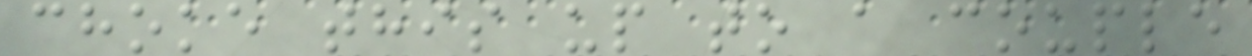choke this up to a couple
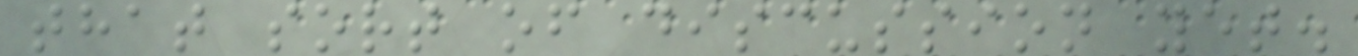that sort of discussion yet.
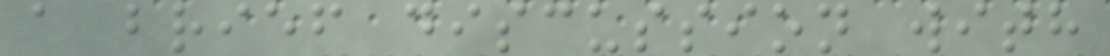a brief discussion with
